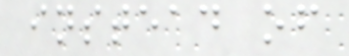instead of
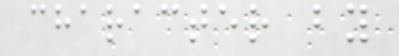character by
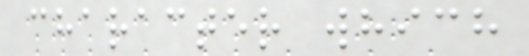character which
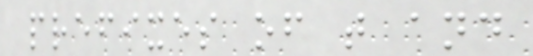prefixes of t and
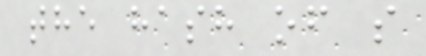the hash of s
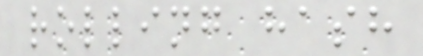rolling hash
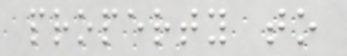property to
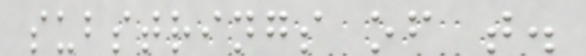substrings of t.
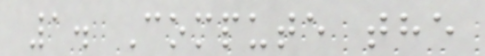1. Compute the
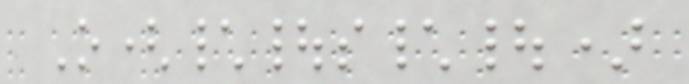O(\|s\|)
